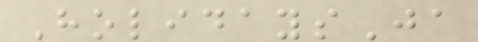HolidaysJa
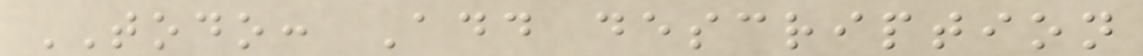TODO: Add description
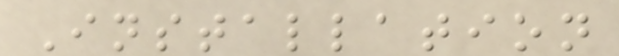Installation
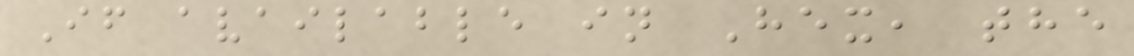If available in Hex, the
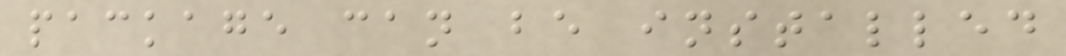package can be installed
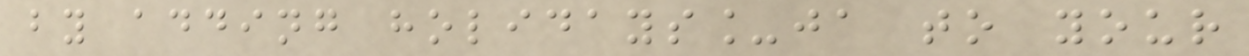by adding holidays_ja to your
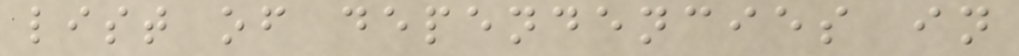list of dependencies in
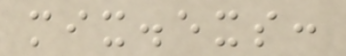mix.exs:
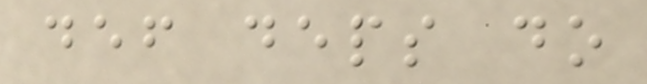def deps do
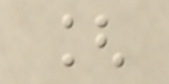[
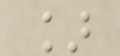]
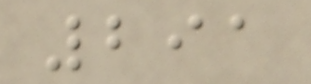291
